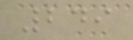249
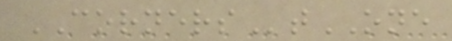CORNERStONE
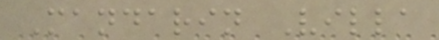Mandarin Villa
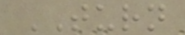TURN
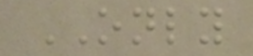ONLY
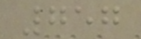757
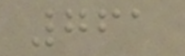761
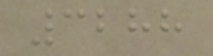3288
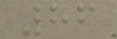86
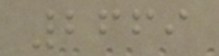2669
